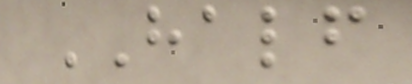HALF
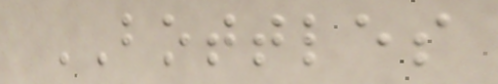BOTTLES
